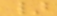}
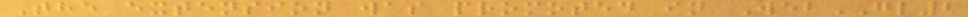The extension was promoted in WebGL2
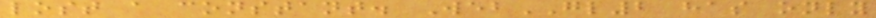lost a constant. WebGL2 has only
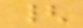{
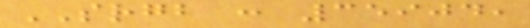SRGB : 35904,
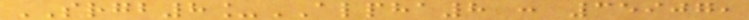SRGB8_ALPHA8 : 35907,
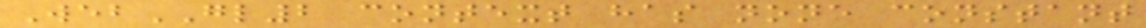WebGL2 context has none constant
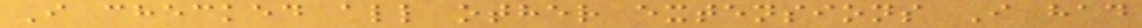I checked all other extensions I had
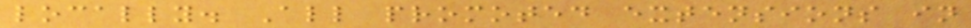locally. All promoted extensions in
